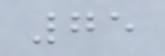75
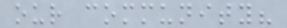our community?
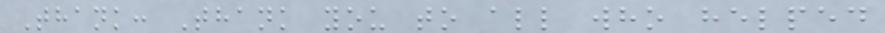Thank: Thank you to all who helped
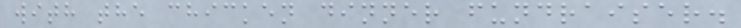with the chicken dinner fundraiser.
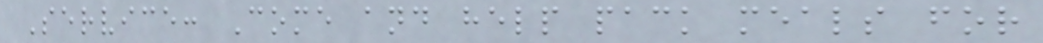Service: Come and help pack meals for
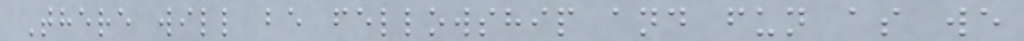There will be fellowship and fun as we
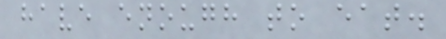have enough to eat.
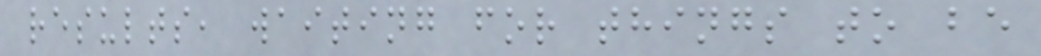results, waiting for things to be
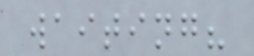waiting?
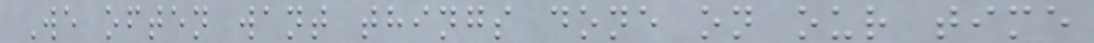We often want things done on our time
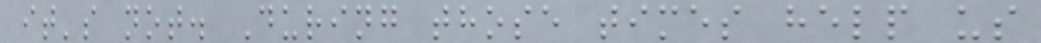it's not. During those times help us
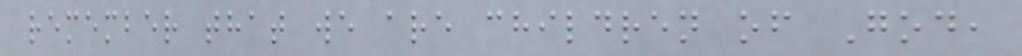remember that we are children of God,
